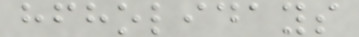hfholidays
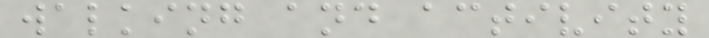walking and activity
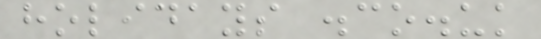holidays .co.uk
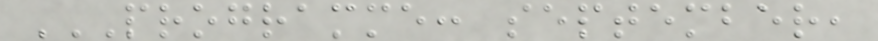PROGRAMME: SEPTEMBER,
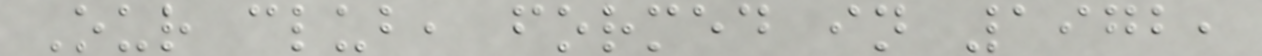Our club, formed in 1972,
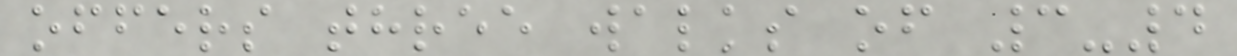offers three walks of 3-4
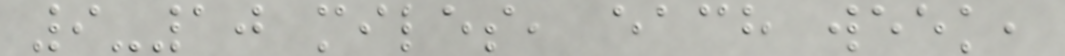9-10 miles, each week,
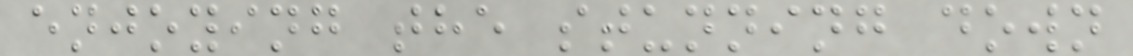enjoying the stunning down
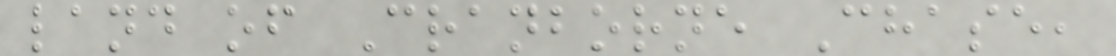land of Cranborne Chase,
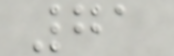71
